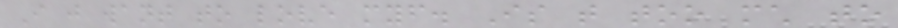I just want to love myself. Is that too much to
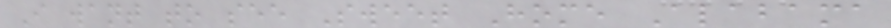I want to see Sweet Home Alabama
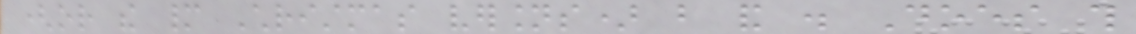(or the many Christmas versions) but and . Does this
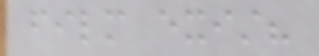film exist?
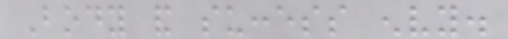Body and success envy.
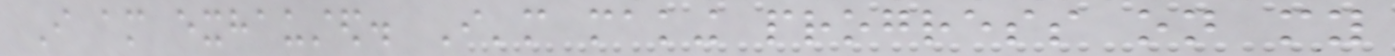I am exhausted. I'm making progress on my
